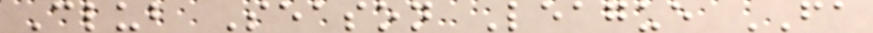Club Season League FA
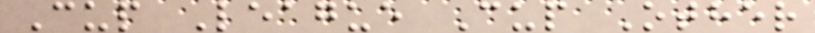Cup League Cup Other
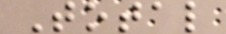Total
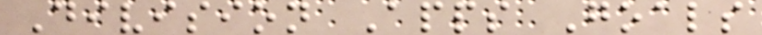Division Apps Goals
